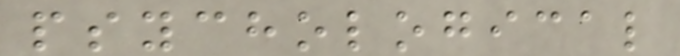psychological
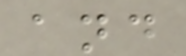and
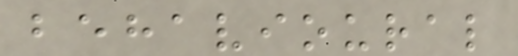behavioural
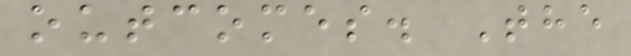outcomes. The
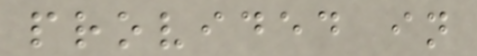provided in
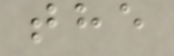the
